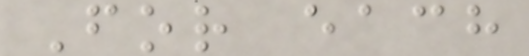For each
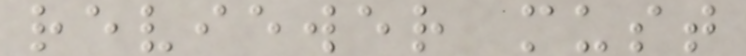reviewer must
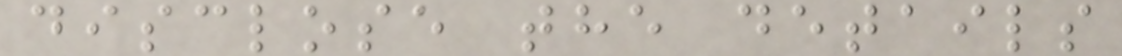disclose the details
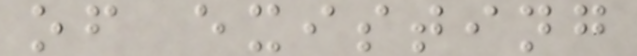of existing
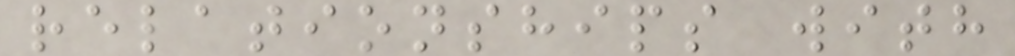relationships with
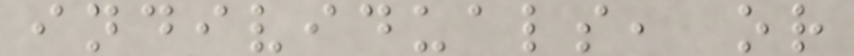individuals, or
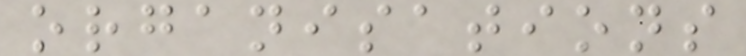organisations
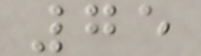75
